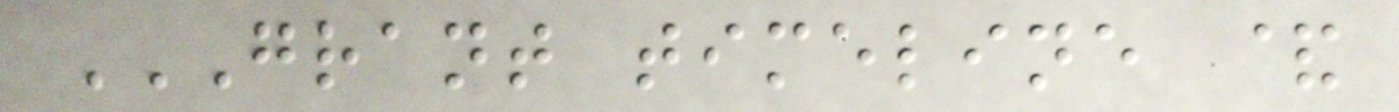GRANT TIMELINE &
